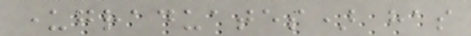undergraduates) has
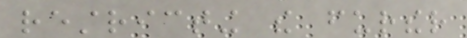restricting the further
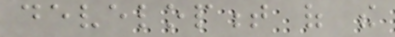development of the
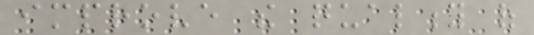improve the quality of
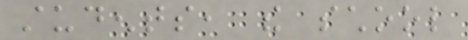students, the school
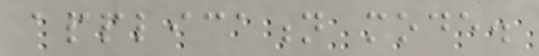application mode.
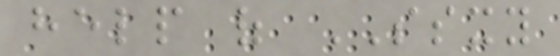help of SSXY
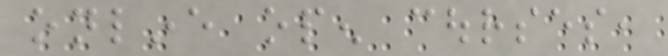online open courses,
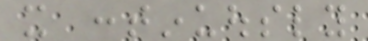it continuously
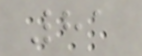81
